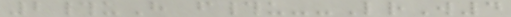2#uH f#u--LrW4
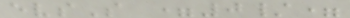evsS =0/=
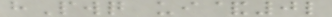hPwq ui&0l
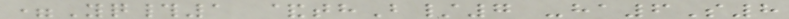=Yq#1 &thB/7 -ha6S8
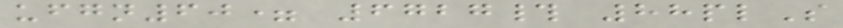ufgn60= 6727# 88plS
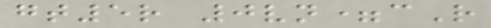gt5r 0vn=cR
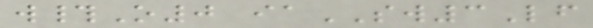w#O0 iaSW3Lf
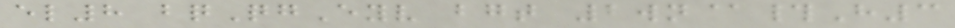el8 bqQgEyv bgt 2wn@#H3
